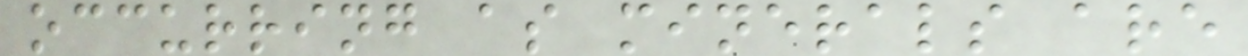occurring as minerals are
